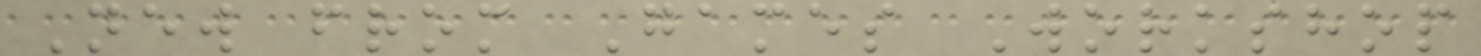New from Games Workshop
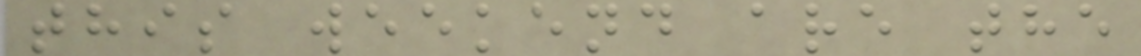this weekend are the
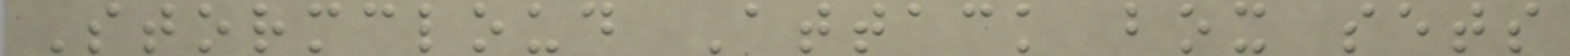Stormcloud Attack box sets
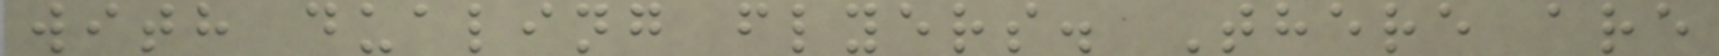with dualing flyers. There are
